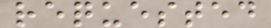requested
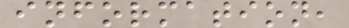information,
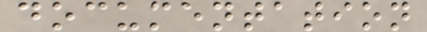documentation
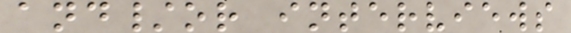and/or interviews
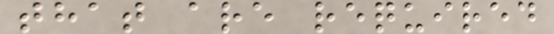that are required
